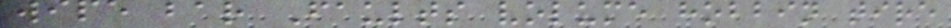wipe bar Faults volume hobbin tire
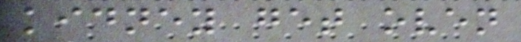kidney get oven
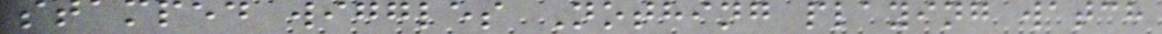stamped wiggles Nothing playing watch
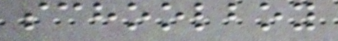schoolboy
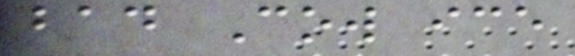bad Cow ice
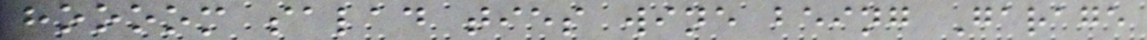hoooom salad ties wine being Garage
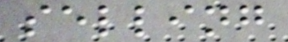selling
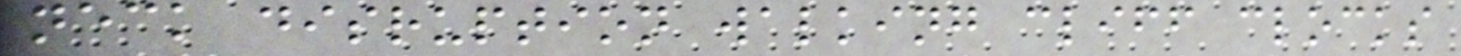neck disruption walking cliff clocks
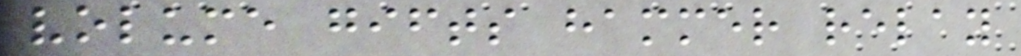volume gifts hammer relay
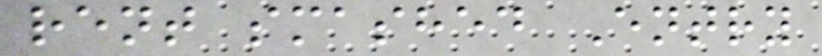rent smashed Entry
